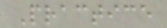Practice
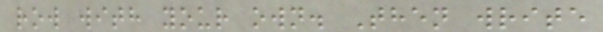row with your own. Then write
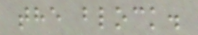the block.
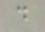d
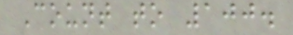Count to 100.
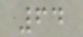64
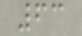63
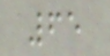65
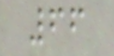66
